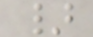}
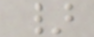}
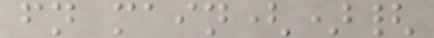fn main(){
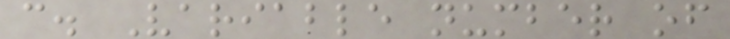c. Variable number of
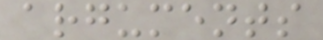arguments
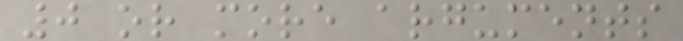0 or more arguments
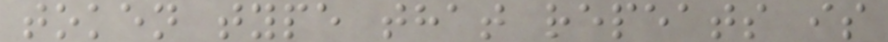token type that repeats is
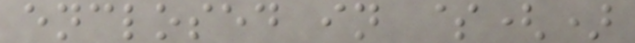enclosed in $()
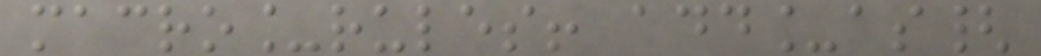macro_rules! add_as{
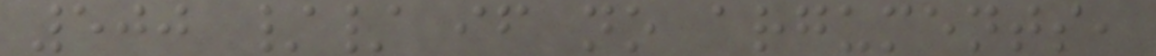500 // if no arguments,
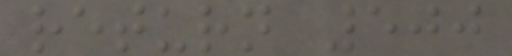return 500
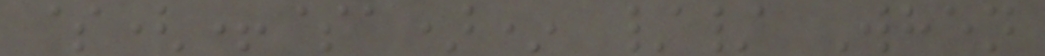$(+$a)* // When
